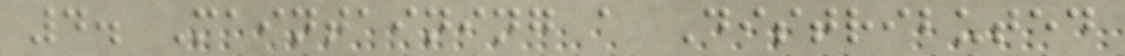4. Maintaining a Distributed
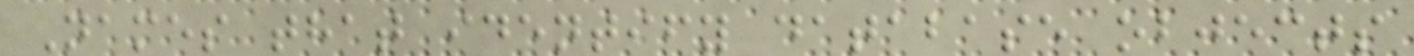Names that identify database objects
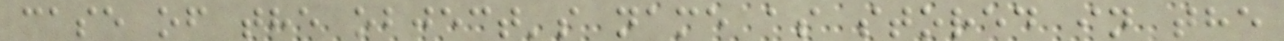case of the object's name as stored in the
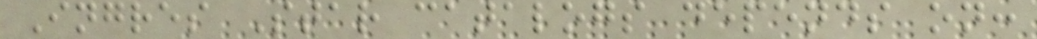Ingres Star catalogs depends on:
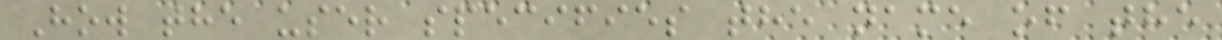How the user specifies the name of the
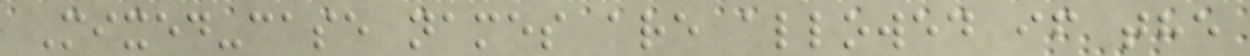Mixed-case names are allowed if the
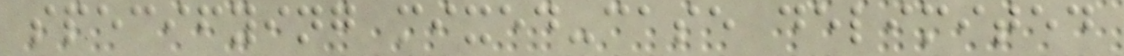specifying mixed-case delimited
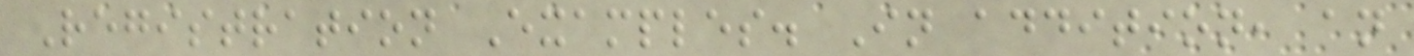Registration Examples. In addition, an
